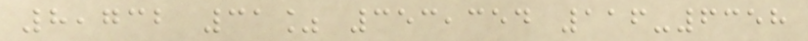8,732 31% 353,354 116-6358
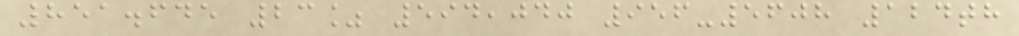851.645 23% 594,040 956-5608 124th
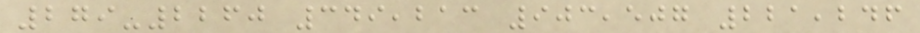279-2260 349,213 903,507 221,246
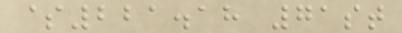$221.18 71st
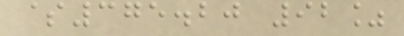$375.20 92%
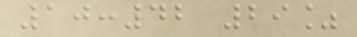10:42 29%
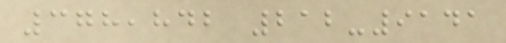378,842 212-9141
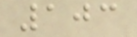103
